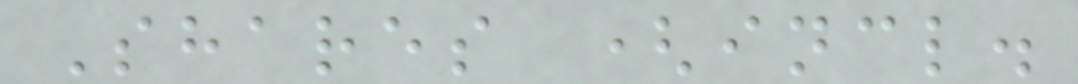Shares (incl.
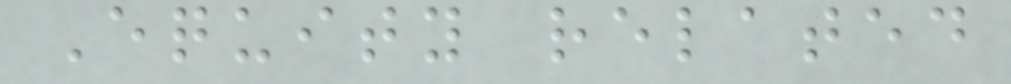Equity related
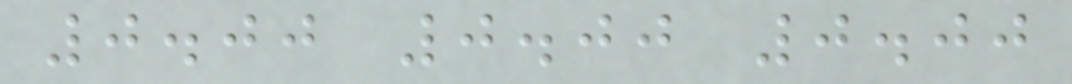0.00 0.00 0.00
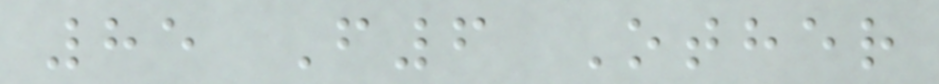85 F6 Other
